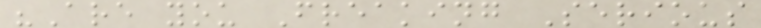"Are you Freaking Serious
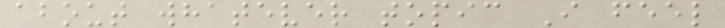about whatever topic I feel
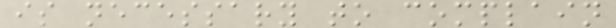is necessary to complain
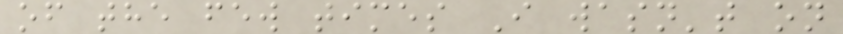of the few times I wasn't on
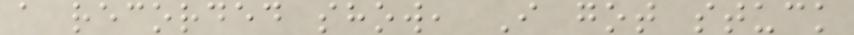a recorded show, I got stuck
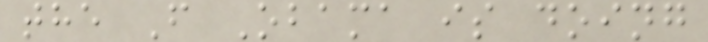the F Obama is doing
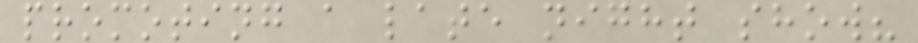promoting a late night show?
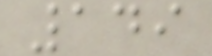149
